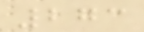273
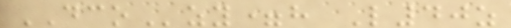DCOzy=h L40z
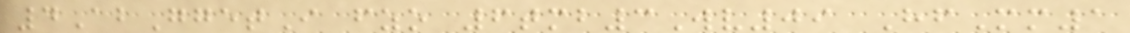4AbGgetI fzo 6tmb3Wv09 HfMm1
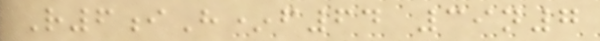R6iH*f64 39n7
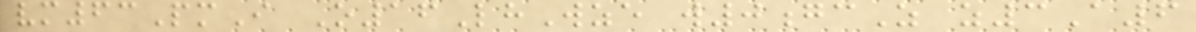vm63PmI O16LhWze w0gcZ z3A6
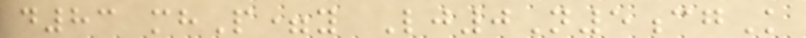d83 mhP=y Lj0N5cgK
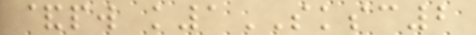&pw k1SKSC2
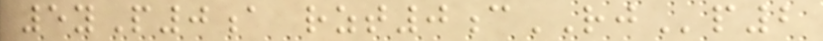5yP0a rzt0cRJp2
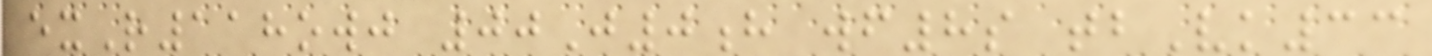exR118owj 00J0h wf8s tbVk33
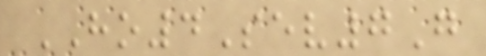HO4Sev7G
